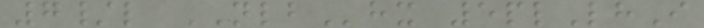7/l NLBhx 5plLhI
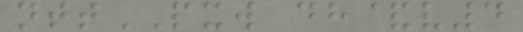nttPXW dh&v4
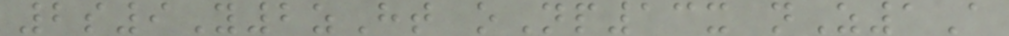2s9Y2zHt oNp13x nZ1A
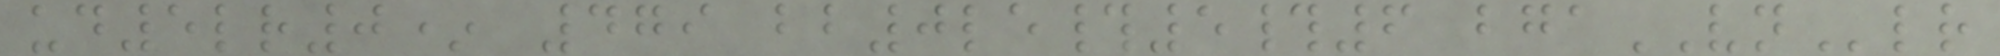ud5lr0* 479 bb0le#5#6 bgaVNlr
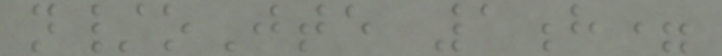n/oJte 1h=
